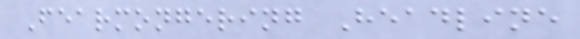Fearmongering Headline
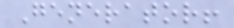Generator!
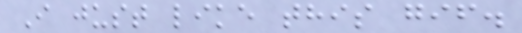I just like this gif.
